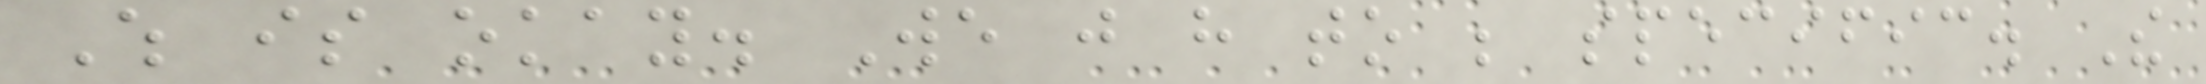Which is okay. We just have to be specific. The
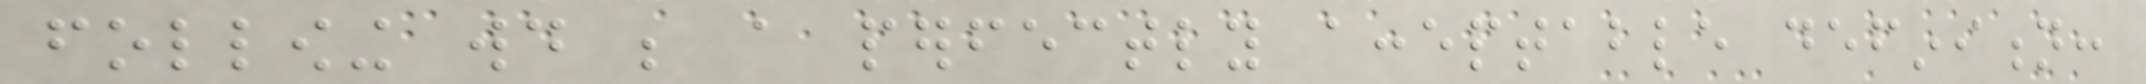following would be a perfectly acceptable definition:
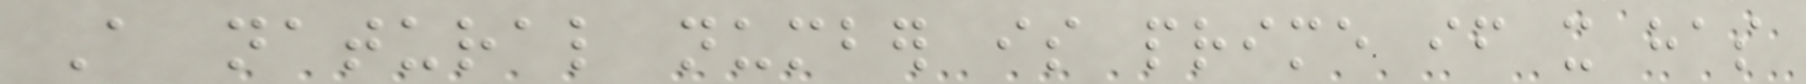A natural number is prime if it has
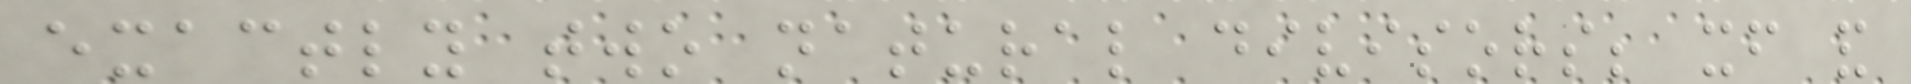exactly two natural divisors; itself and
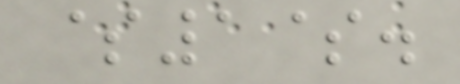$1$.
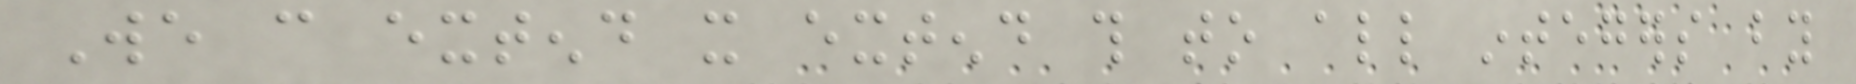We can extend it extend this to all integers by
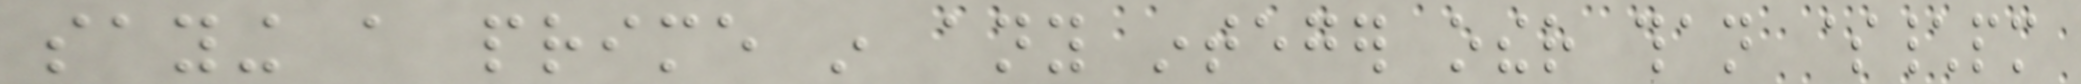saying a prime in any integer other than $\pm
